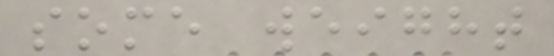some weight
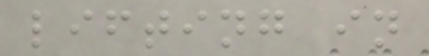lifting in
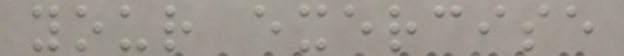your exercise
